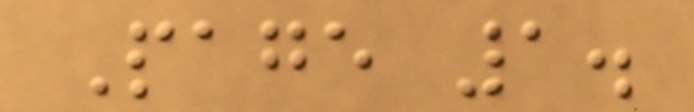Page 1.
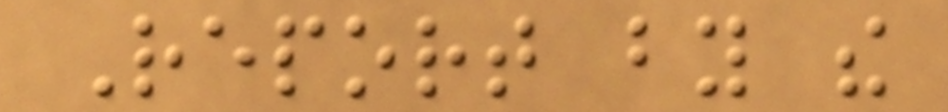Report by the
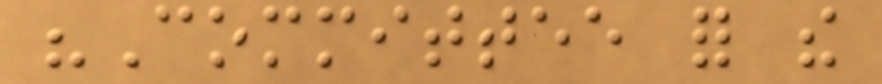"Committee for the
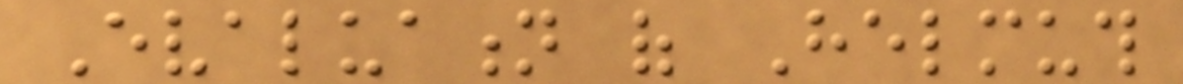Evaluation of Helmuth
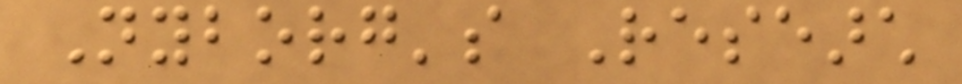Nyborg's Research
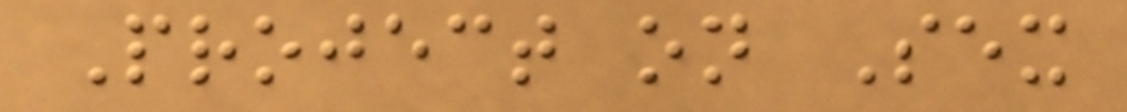Project on Sex
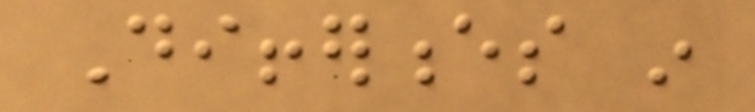Differences in
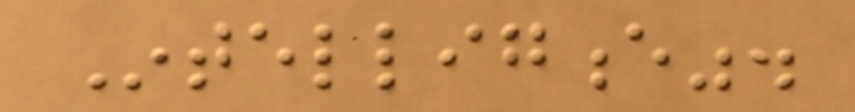Intelligence".
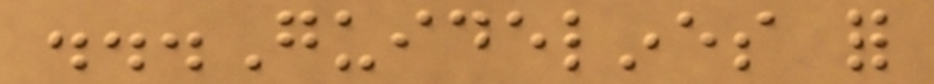...Guidelines for
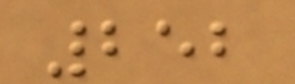252
